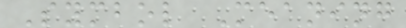Symbol Meaning
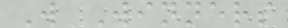W Winners
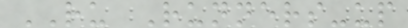RU Runners-up
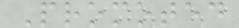Promoted
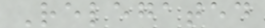Relegated
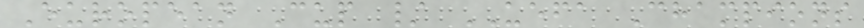European Cup / UEFA Champions
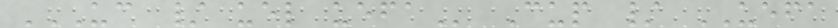UC / UEL UEFA Cup / UEFA
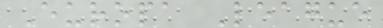Europa League
